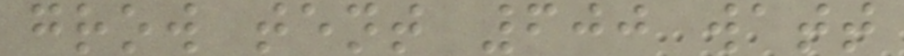grow tent 600 watt
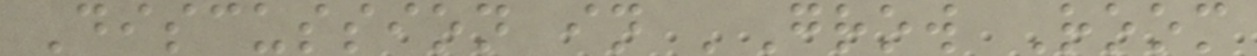Discussion in 'Grow Room
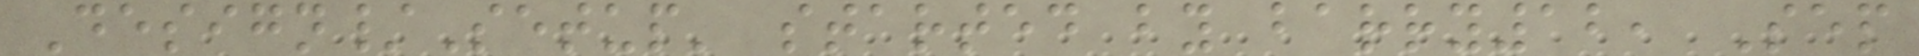Design/Setup' started by barry12, Sep
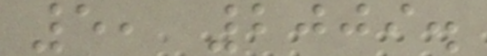5, 2009.
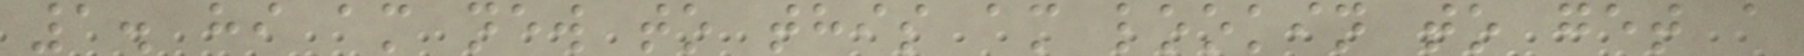1. hi am new to this am lookin to get a
